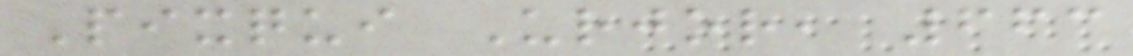Pixqui Urjor, 663
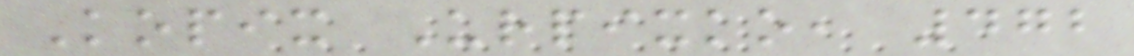Kopix Urpixko, 472
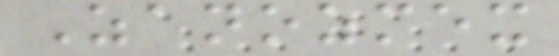Zanozmex
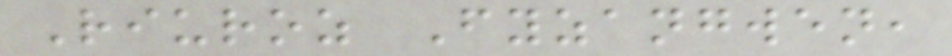Riuroz Fyzangwen,
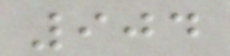904
